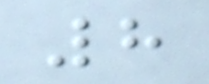8
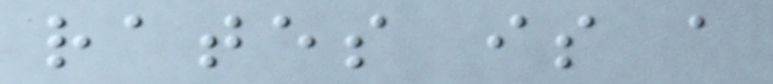rates is a
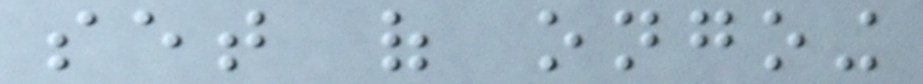set of ongoing
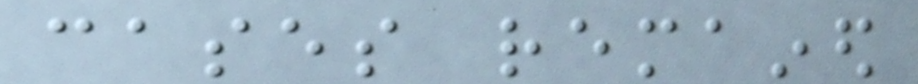cases remained
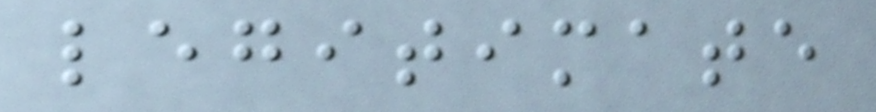legitimate
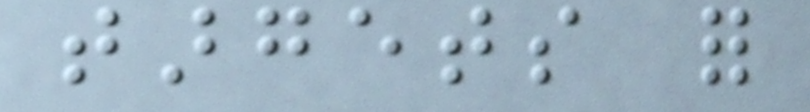targets for
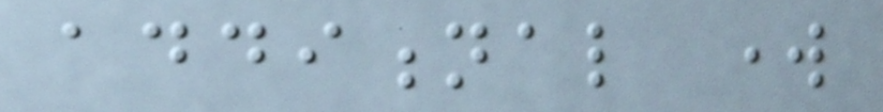additional work
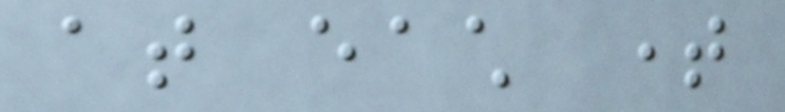at each time
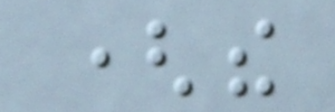(the
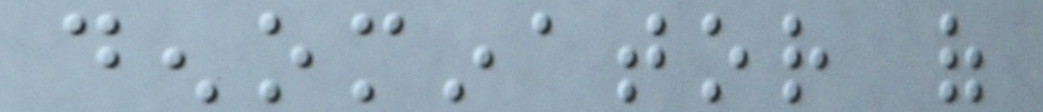denominator of
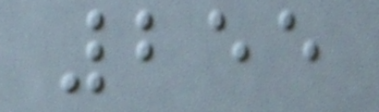255
